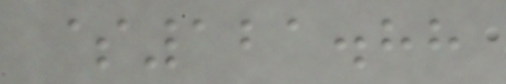$121.88
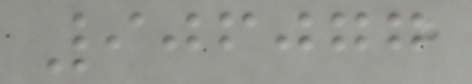906077
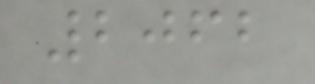2062
